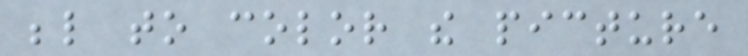below to color the picture
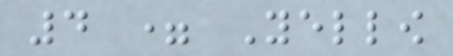4 = Yellow
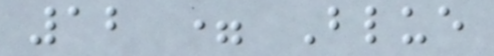12 = Blue
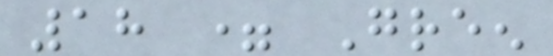18 = Green
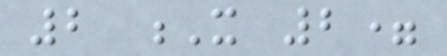2 X 2=
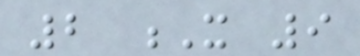2 X 9
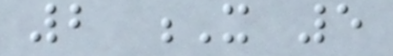2 X 5
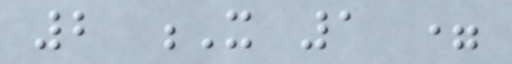2 X 1 =
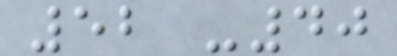52 -40
